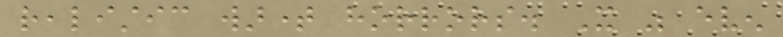realistic wartime horrors. It was even
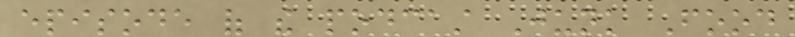episode of the podcast Junk Food
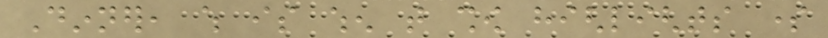Dinner, which is when that show highlights some
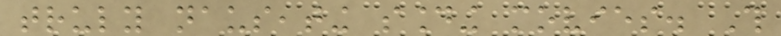truly nauseating sounding movies. This
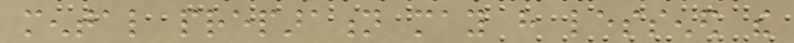mental preparation may have lessened the
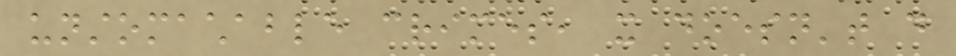unstomachable crimes, it doesn't do
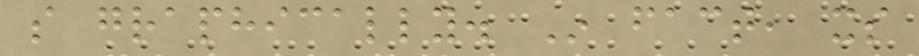so graphically. In fact, its
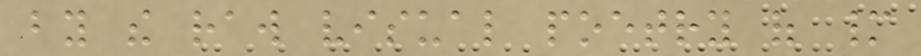by the raw visual poetry of many
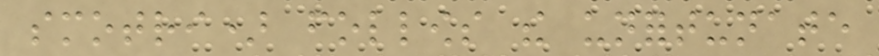smotri) follows the unfortunate
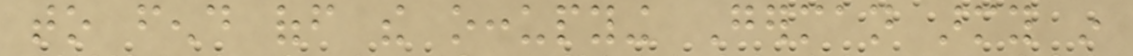to fend off the occupying German army in
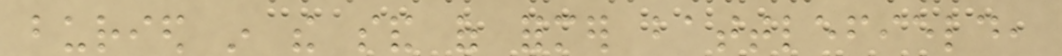buried in the sand of former battlefield,
